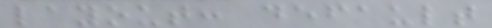layout: default
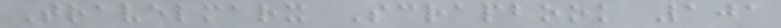Travelmarx Scrapbook 101
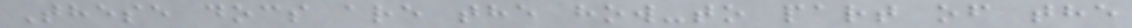These docs are the how-to part of the
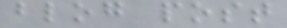blog post
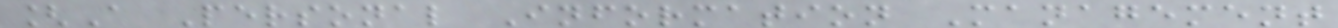[A Personal Information Management
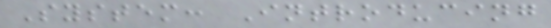System: Introducing
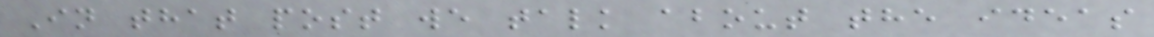In that post we talk about the ideas
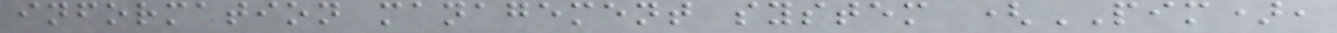information management system (PIM),
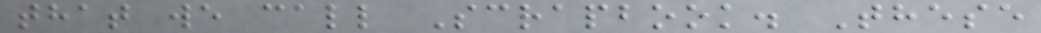that we call Scrapbook. These
